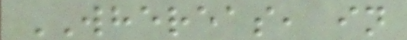WHEREAS, in
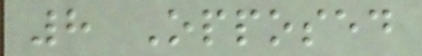8 Opposed
